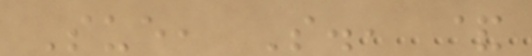Sue, S., &
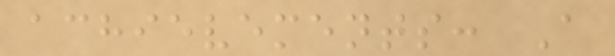achievements: A
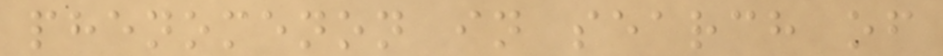phenomenon in search of
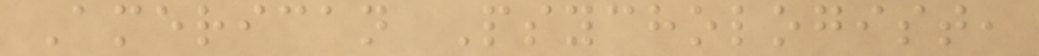American Psychologist,
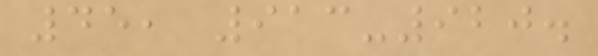45, 913-920.
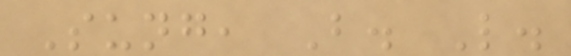Sung, B. L.
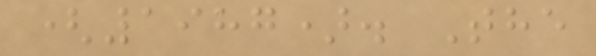(1987). The
